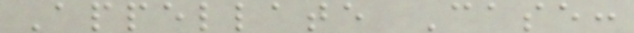Appellate Case:
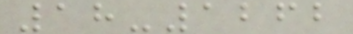18-1262
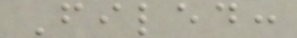Filed:
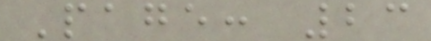Page: 23
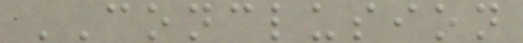CONCLUSION
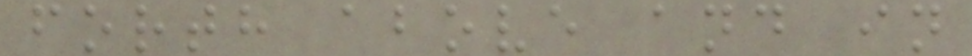forth above and in
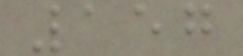157
